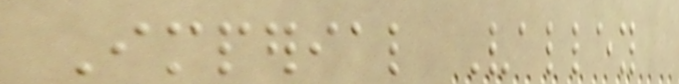Imperial Valley
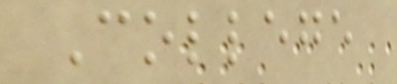College
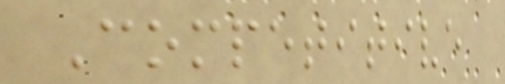Competitive
